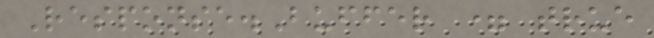Response.Buffer = true
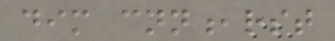dim cnn,rst
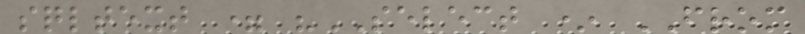sqltext = "SELECT * FROM
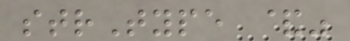strType &"
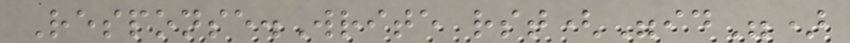Response.Write rst("id")
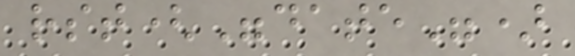rst("date")
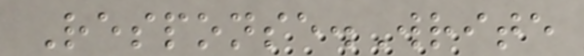Response.Write
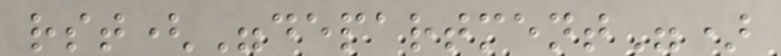rst("department")
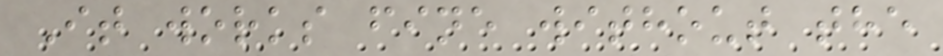It works fine without the
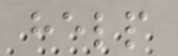help
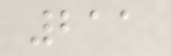211
